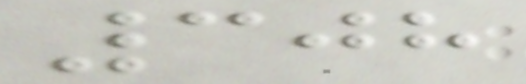308
